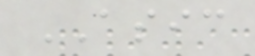ASIC
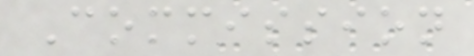Commission
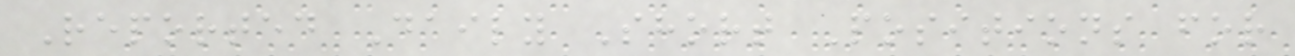Reported Daily Short Positions for
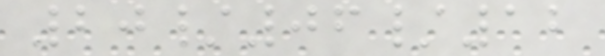20/06/12
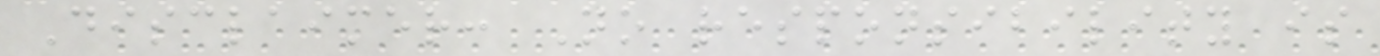Disclaimer: No responsibility is
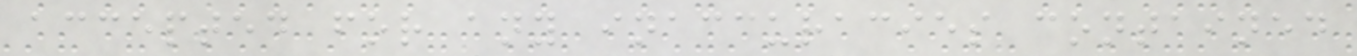accepted for any inaccuracies contained
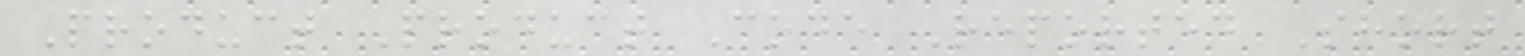Product Product Code Reported Short
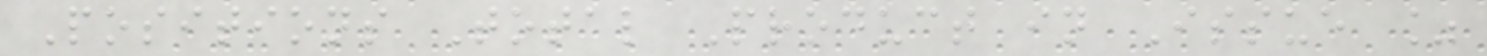Positions Total Product in Issue %
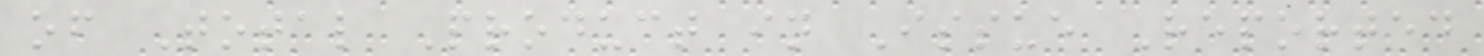of Total Product in Issue Reported
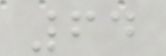64
